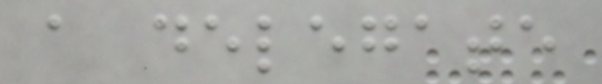a delegate
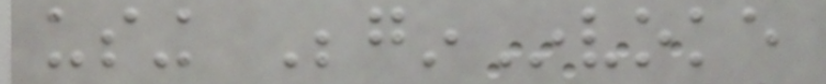using BeginInvoke
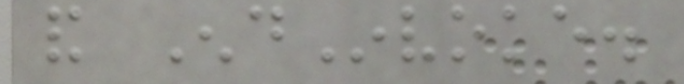and EndInvoke.
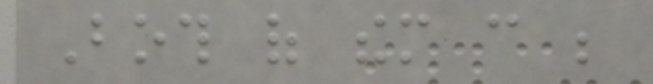Both of them can be
